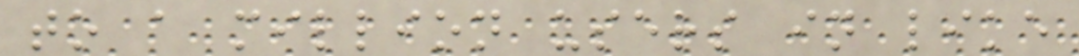to a million users in like
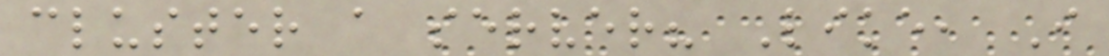cluster a server? Like, I
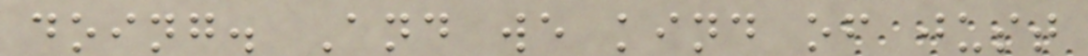doing. And we kind of just
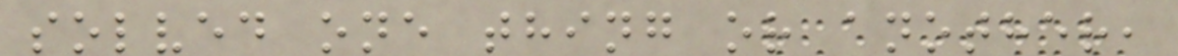solved one thing or another,
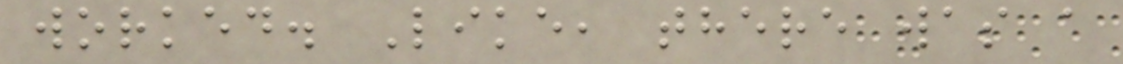worked. Like, there was a
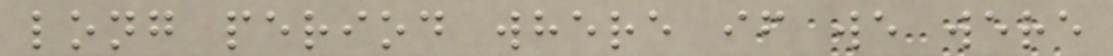long period where if we were
